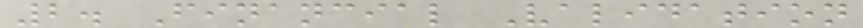2. Financial Validation
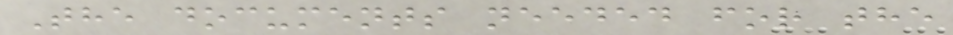The documents needed for the
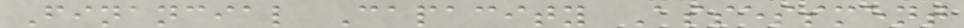Financial Capacity Assessment
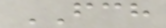FCH
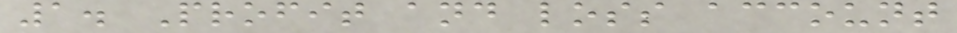1. Profit and loss account
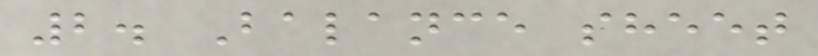2. Balance sheet
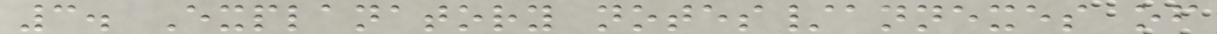3. Explanatory notes/annexes of
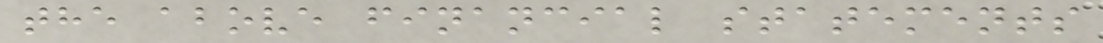the above financial statements
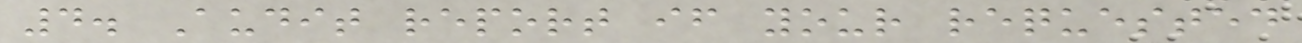4. Audit report if your requested
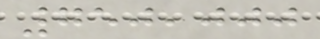750,000
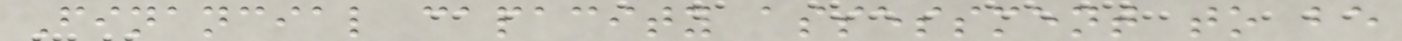Financial capacity assessment to be
